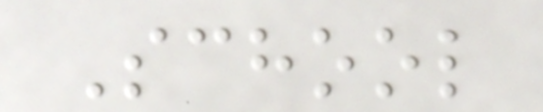School
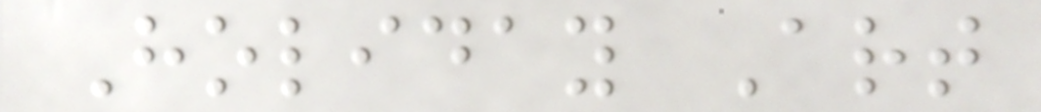Holiday Art
